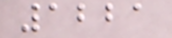1221
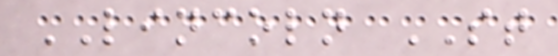LINCOLN ST
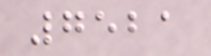7521
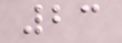23
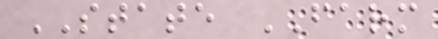STATE FARM
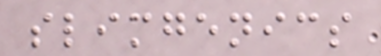slimgenics
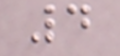4
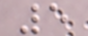5
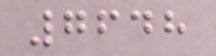7648
